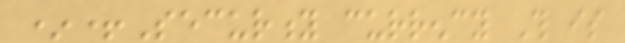*+Security currency This is
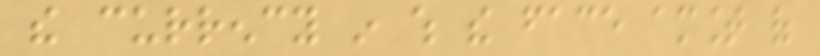the currency in which the face amount of
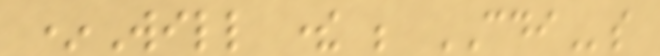*Will there be CDIs
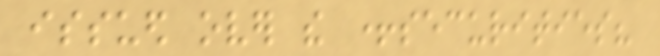issued over the +securities?
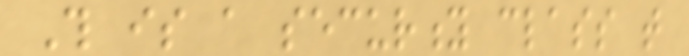This is a security class that
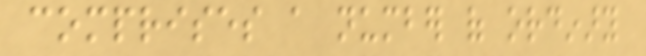comprises a number of ordinary
